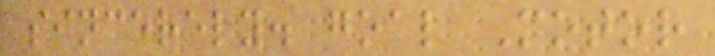sincerely. goal Motor
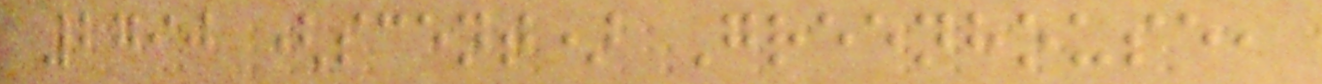2790 (scent) Greenhouse,
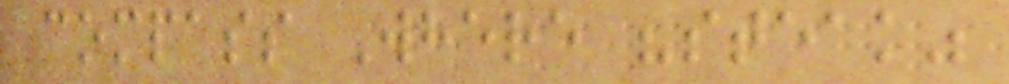compass Where "steak"
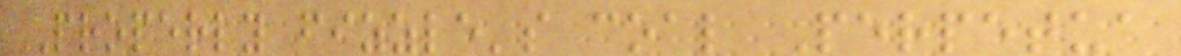Properly fizzle's coal Perpetua
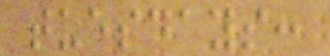tuesdays:
